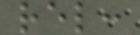rel:
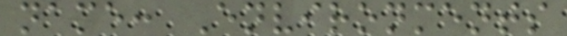name: Environments
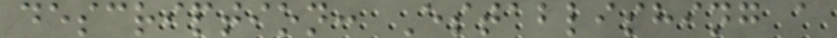description: Establishing a
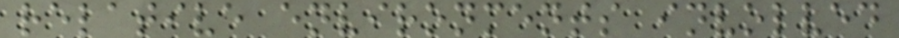relative environments involved
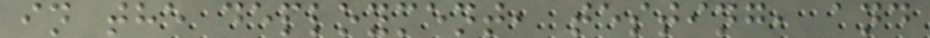in the deployment, testing, and
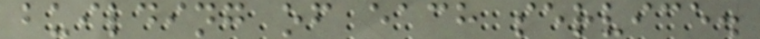building of each service.
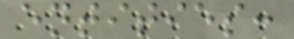entities:
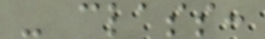- class:
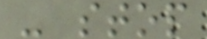- stop
